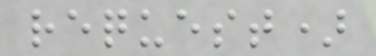request)
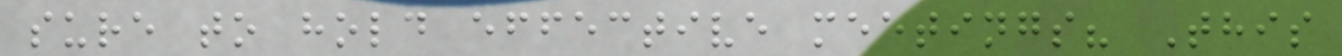sure to hold effective meetings? This
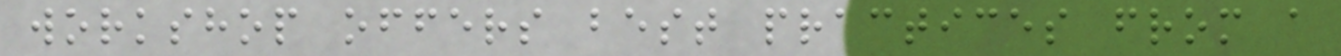workshop offers best practices from a
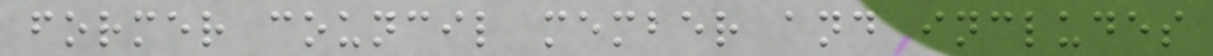former council member and includes
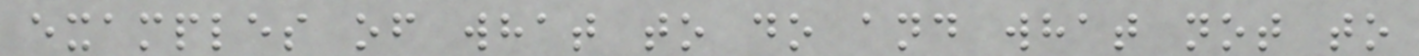examples of what to do and what not to
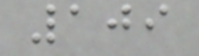109
